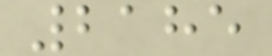2185
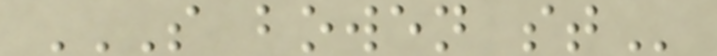S BOWEN ST
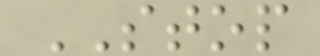STOP
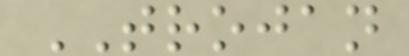TROJAN
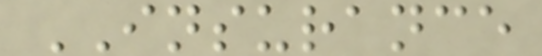INSURANCE
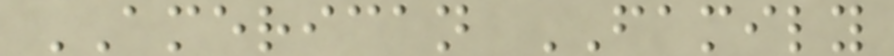AMERICAN FAMILY
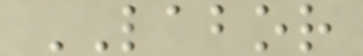LABOR
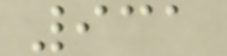931
